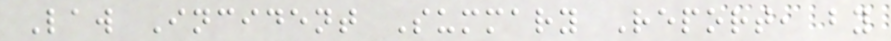Law Incident Summary Report, by
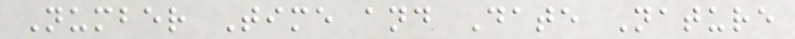Number Time and Date Nature
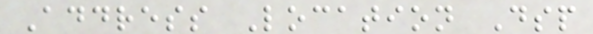Address Location Dsp
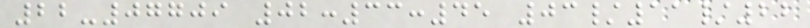22-07709 02:33:45 03/11/22
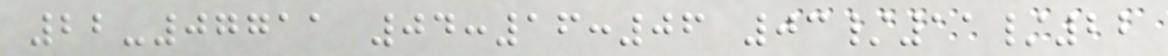22-07711 04:16:06 03/11/22
